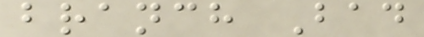branch Bad
